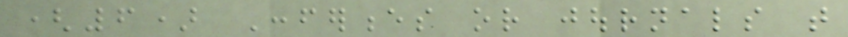(6) Conferences or journals that
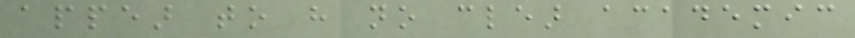appear to have no clear academic
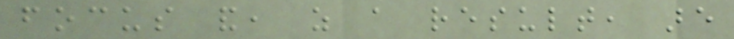focus and, as a result, are
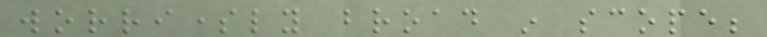worrisomely broad in scope;
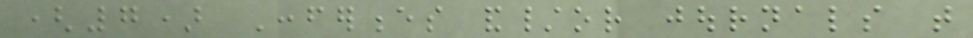(7) Conferences and/or journals that
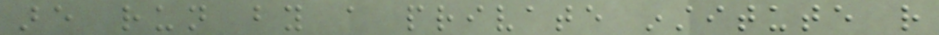are run by a private institute rather
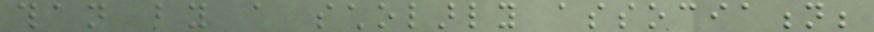than by a scholarly association;
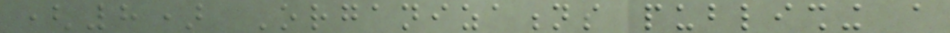(8) Organizations publishing a
